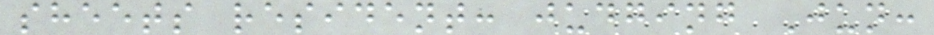sheets resident: judging Jun:
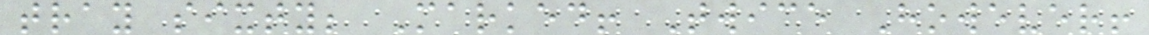tray sixty; Marked! Twice However!
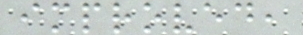improved,
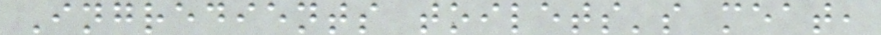Ingredients toilets's meat,
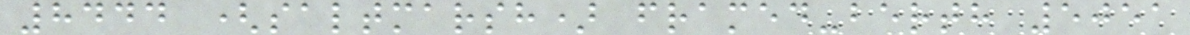8444 (saltmarsh) framed-berth 5051
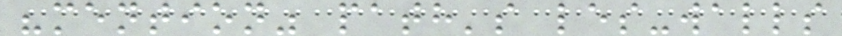"mention" path's les-walls
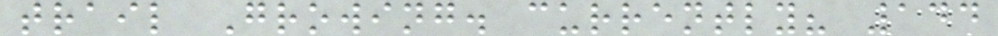trail Growing. currently? 144
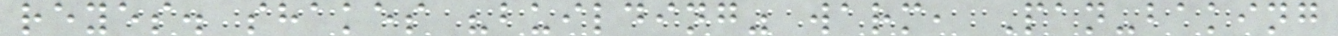reyes. shakes "building" warm, Pan-baking
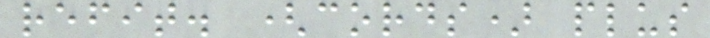refit. (cords) plus
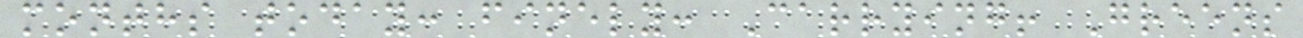months today: finely: Carrying! Greens
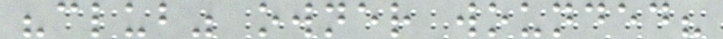"club" owner wounded?
